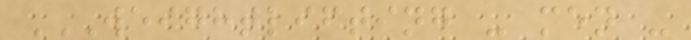WEIGHTLIFTING - MEN -
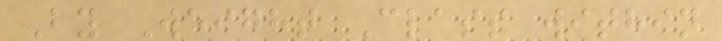By Weight Class within
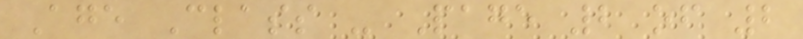Age Class - Page 2 of 2
